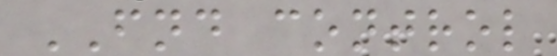FND control
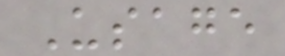Usage
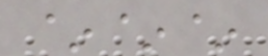~~~
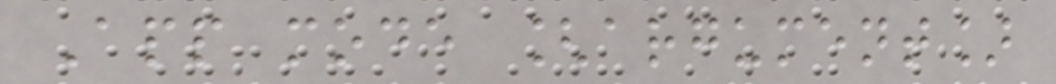App mode [argument]
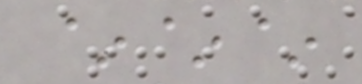~~~
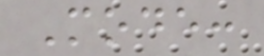Mode:
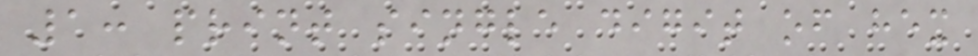1: print single digit of hex
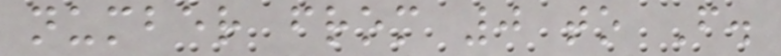number from 0 to F.
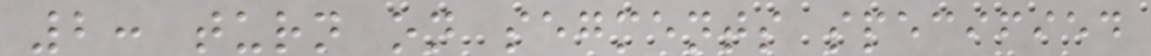2: turn on segments specified
